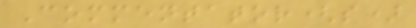Commentator(s)
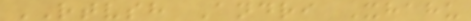RTVSH Andri Xhahu
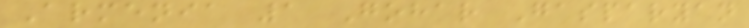Armenia 1 Gohar Gasparyan
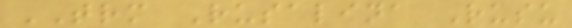TRM Rusalina Rusu
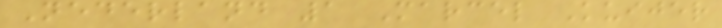Nederland 1 Marcel Kuijer
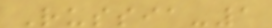Russia-1
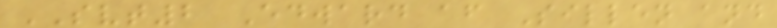SVT2 Edward af Sillen and
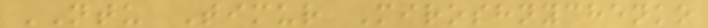NTU Timur Miroshnychenko
